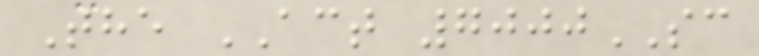The ACT 7000SC
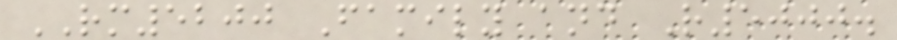RM5200 Family and R5000.
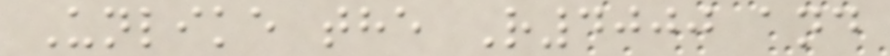Unlike the R4000 and
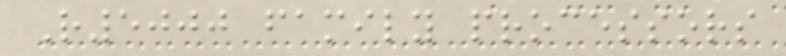R5000 family processors
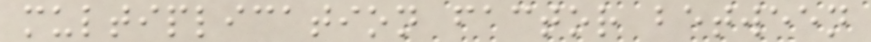multiplication factor between
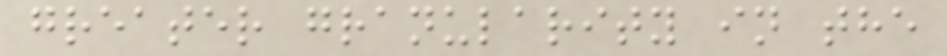greater granularity in the
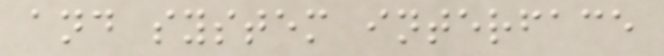and system interface
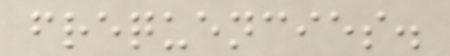frequencies.
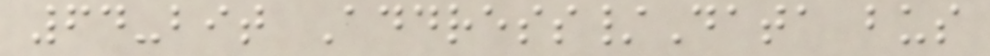64-bit Address/Data bus
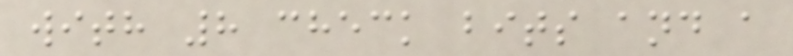with 8 check bits and a
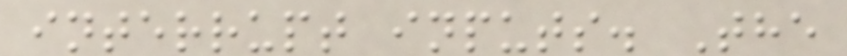interrupt inputs. The
